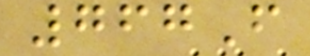767F
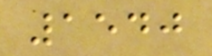1540
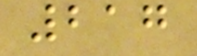217
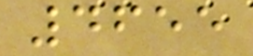4655
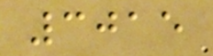3015
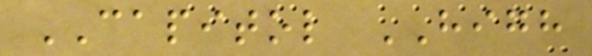CAPITOL HIGH
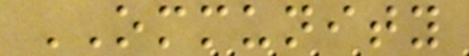OMMUNITY
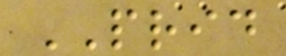PRID
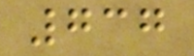737
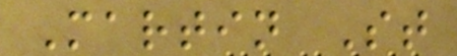Martin St
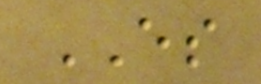ES
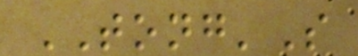TONG'S
